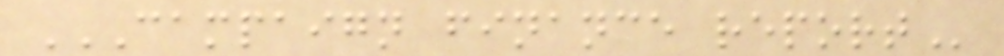CAMPAIGN FINANCE REPORT
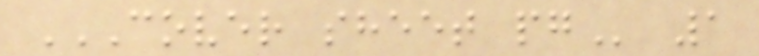COVER SHEET PG 1
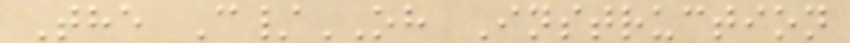The C/OH Instruction
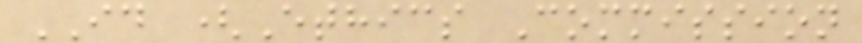ID (Ethics Commission
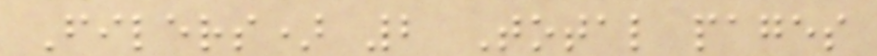Filers) 2 Total pages
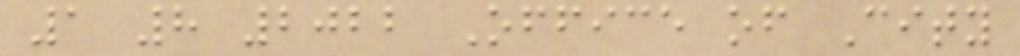1 8 2022 Office of City
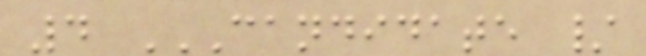4 CANDIDATE /
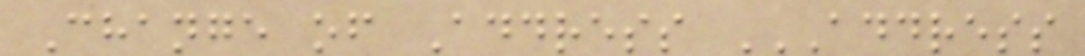Change of Address ADDRESS
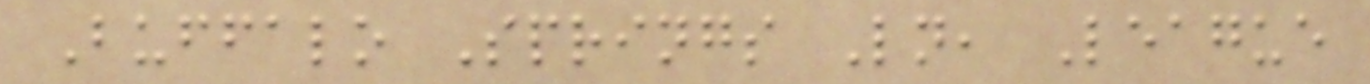Buffalo Springs Ln, League
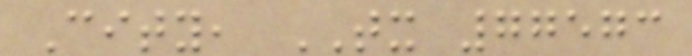City, TX 77573
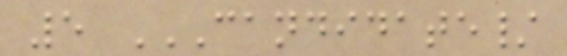5 CANDIDATE/
